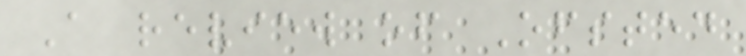A review of Ofsted
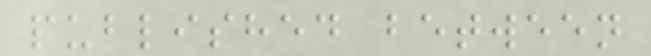published between
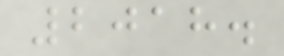2018.
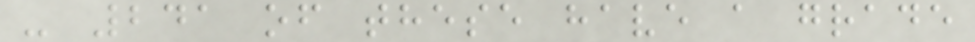- 241 of these have a grade
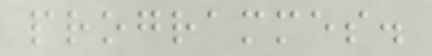programmes.
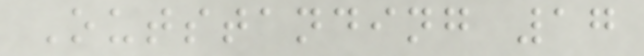Outstanding 17
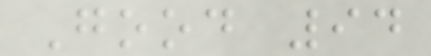Good 94
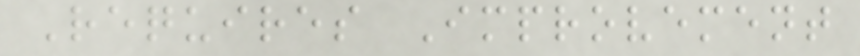Requires Improvement
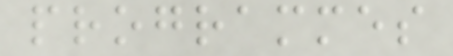programmes
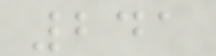241
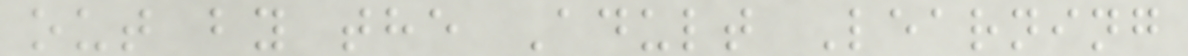out by the Adult Learning
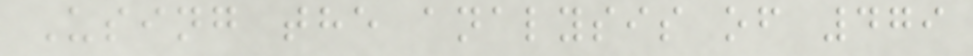Using the analysis of 479
